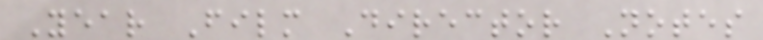Year Film Director Notes
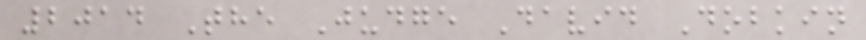2014 The Judge David Dobkin
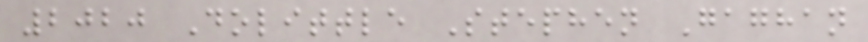2020 Dolittle Stephen Gaghan
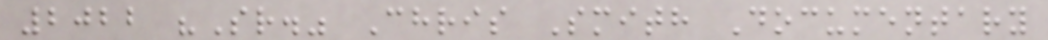2022 "Sr." Chris Smith Documentary
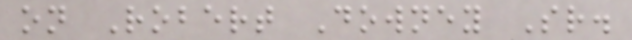on Robert Downey Sr.
